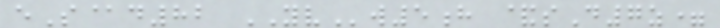eS@d82 YVw5h &sD7z=
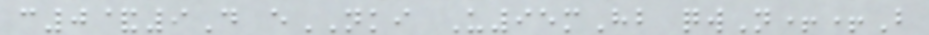c0&9D eNKI U95mHb qwN++B
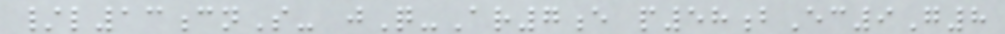/l13cnS- jQ-Ar7e p58bEc9G8
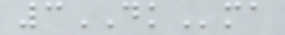3DKma
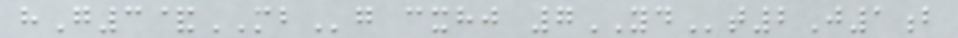hG3&MBg cxhj 7YDt2J1b
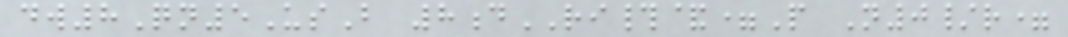dw8Qn5UsB 8dRI#&=P N0/r=
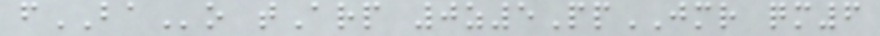fBAo tArp 0z5PpJMR qm6
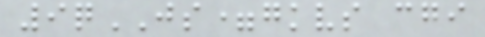9qJS=gkvs cgi
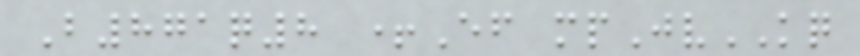B871q8 +Ef mpJvKQ
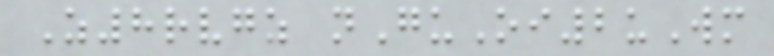Z8rvgz nGuOi2uWm
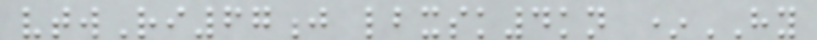vtwRi67j lbxsk4kn *HY
